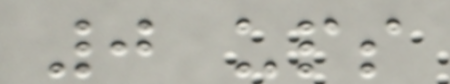0 ups
